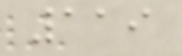119
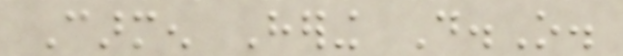Carmen Hering D.O.
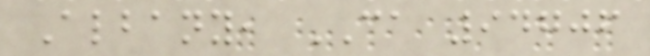Albany, CA 94706
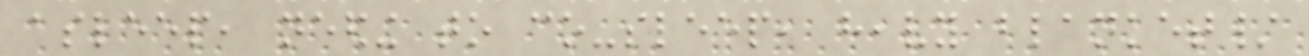asleep, needing to co-sleep, heavy blanket/
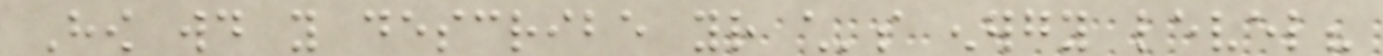How would you describe your child's energy level?
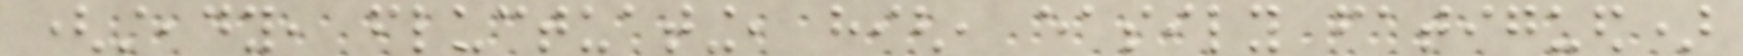(steady, fluctuating, high, easily fatigued)
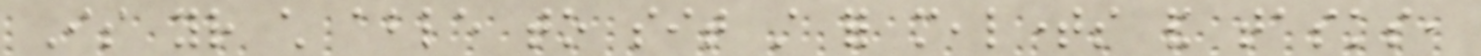Is your child able to sit still for mealtimes and tasks,
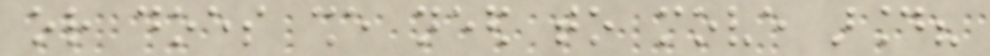or does she need to move around?
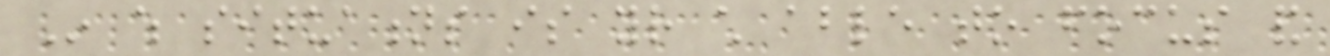In which situations is your child able to focus and
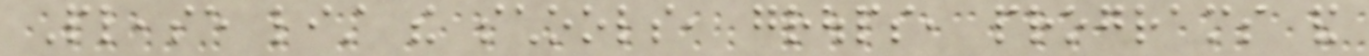Please list the schools, groups, programs and
